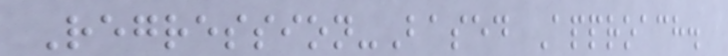Regression-Based Approach.
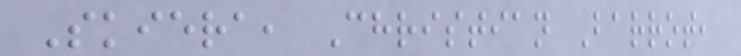Skiera, Christian Barrot,
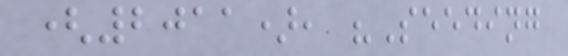(2011), "Seeding
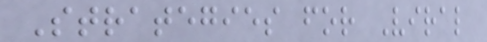Strategies for Viral
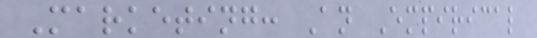Marketing: An Empirical
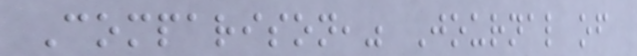Comparison," Journal of
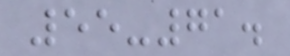55-71.
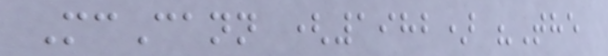McCann (1982) "The
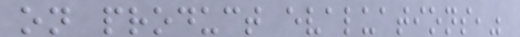on product evaluations,"
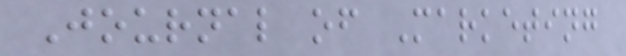Journal of Marketing
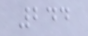244
